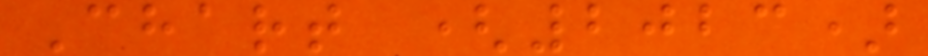Chart (2023)
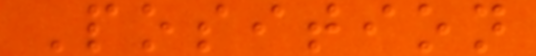Position
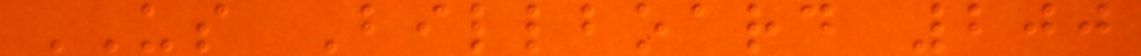US Billboard 200
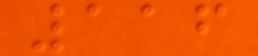116
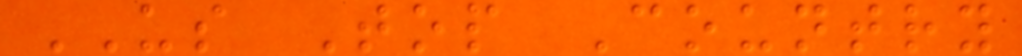US Top Country
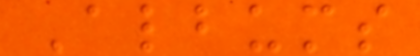Albums
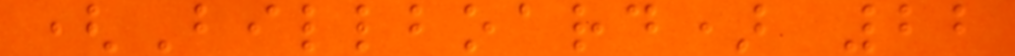(Billboard) 22
